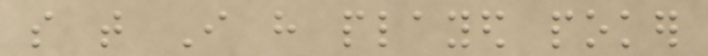so that I have played poker
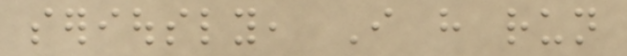seriously, I have run
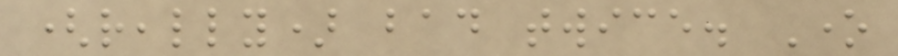(really) bad twice. One
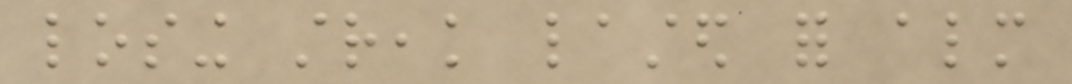losing streak lasted for almost
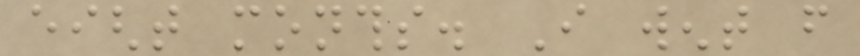eight months. I went from
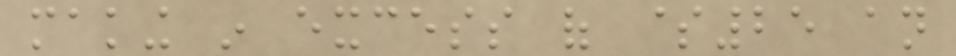making in excess of $25 an
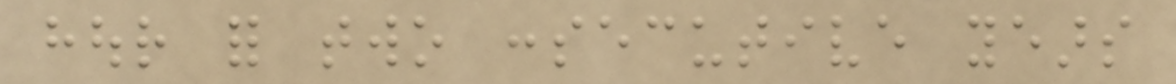hour for two consecutive years
